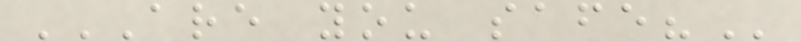ARE YOU SAFE?
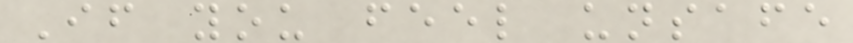If you feel unsafe
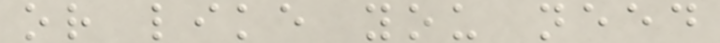or like you need
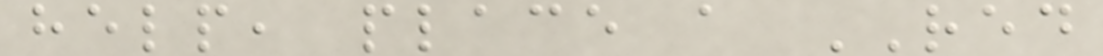help, place a RED
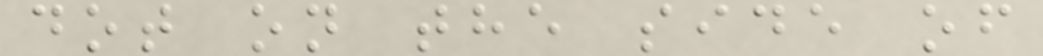dot on the side of
